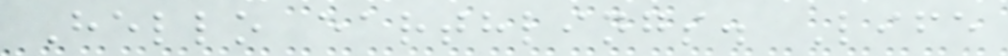Hello earthlings. Life
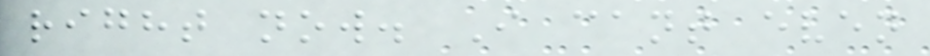right now. I cant even
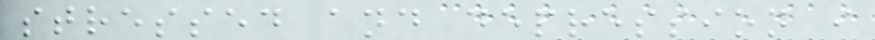stressed and depression i
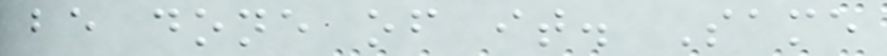be done of it. Same
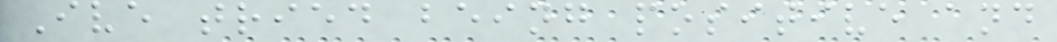Ive tried being positive and
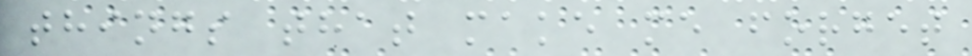things that make me forget
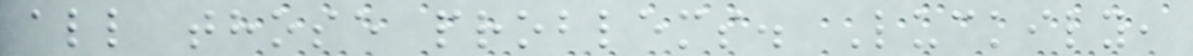all those problems. Luckily,
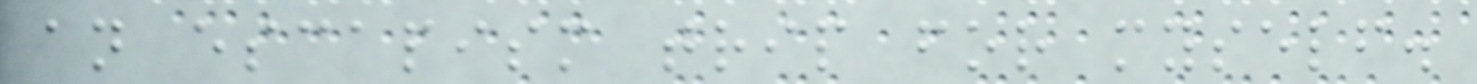an escapism trip for myself.
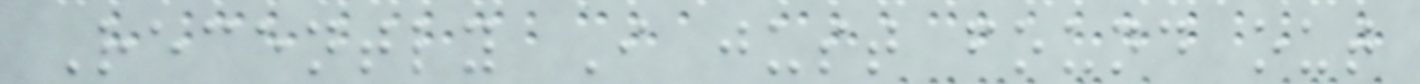Recently I just found out
